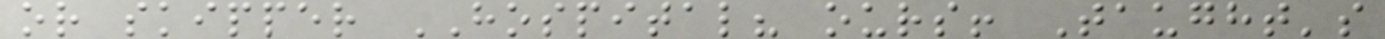or skipper HOSPITAL? ours! Taught's
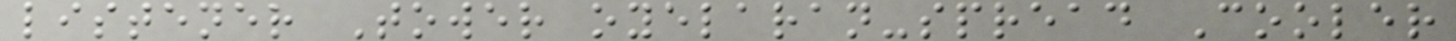listener Tower oyelaran-spread Cooler
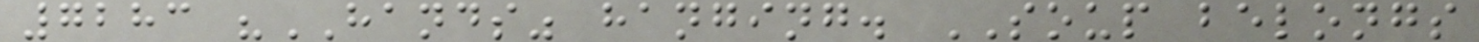7283 "HANDS" hanging. SOUP belongs
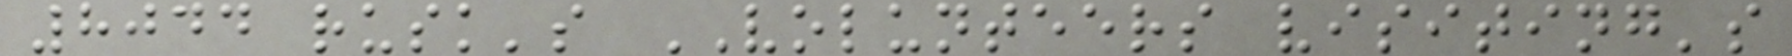8044 rusk's VOLUNTEERS visiting's
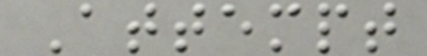Attempt
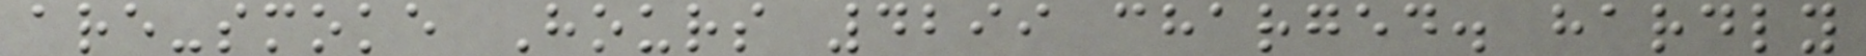are-smoke Hours 4299 charged. hardly
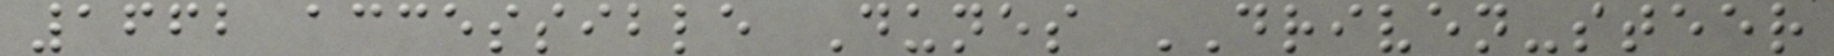1662 accessible Dunes DRIVEN-steer
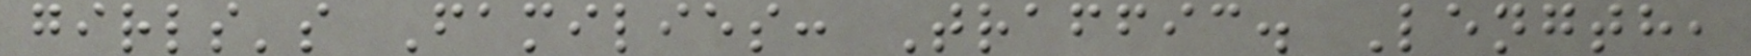girls's Families: Traffic. Length,
